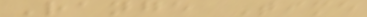Range Time
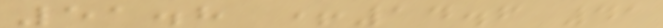51.8 +14.6 41
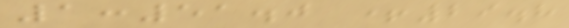1:51.0 +29.8
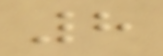8
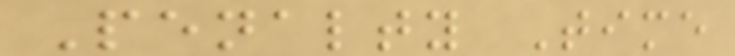Penalty Time
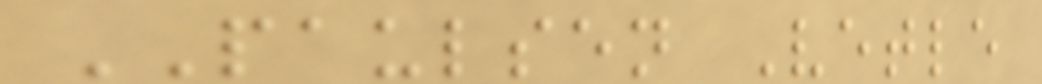PAULSEN Vetle
